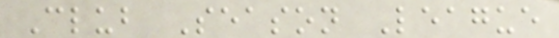Club Season League
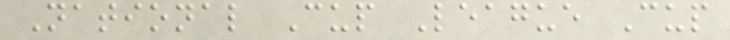National Cup League Cup
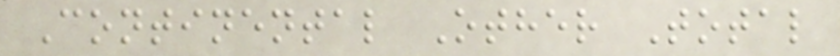Continental Other Total
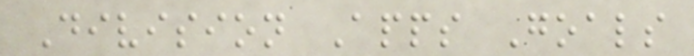Division Apps Goals
